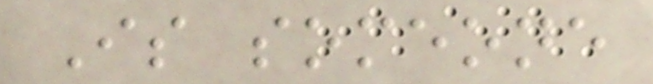Is someone
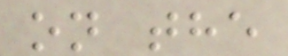on the
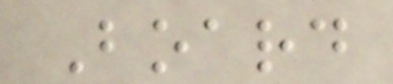Board
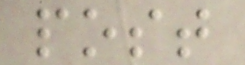post
